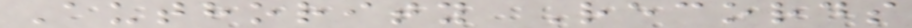Authority Records
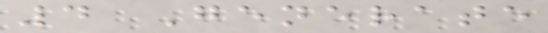4 Generate
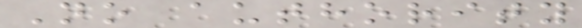No authority
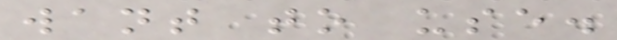want to use.
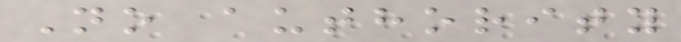No authority
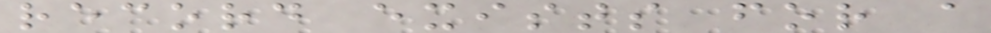record exists for a
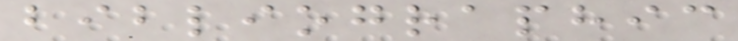bibliographic
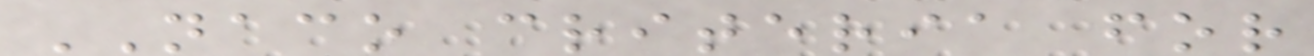NACO criteria for
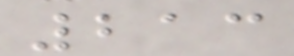213
